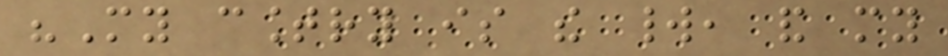"My country is the world, and my
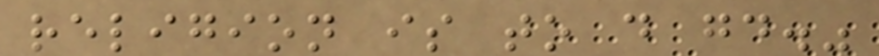religion is to do good."
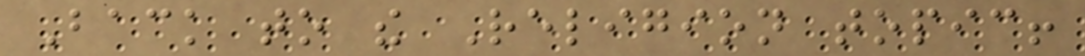Back to the Religion topic!
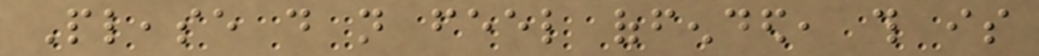Please do not feel offended, this is
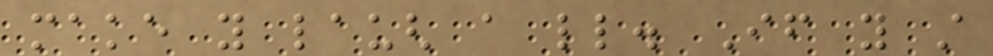make you laugh a little. If you still
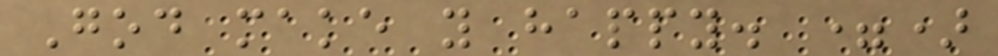God make you happy. =)
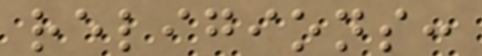religions:
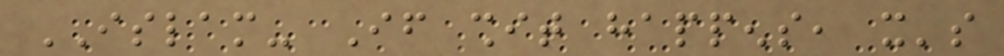ISLAM- If shit happens, it's
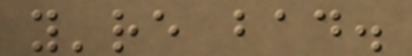you're bad.
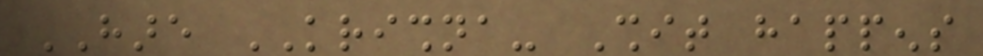HARE KRISHNA- Shit happens
